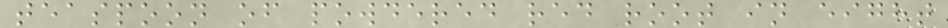teaspoon of powdered red root in eight
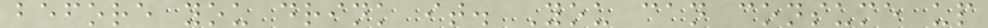before you drink it. You can consume up
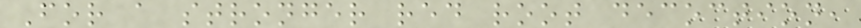For a stronger red root decoction,
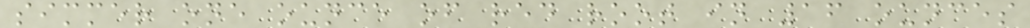simmer one ounce of red root in 16 ounces
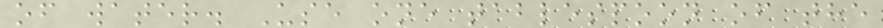of water. Use one tablespoon of the
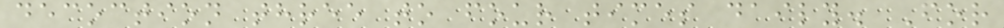decoction three to four times daily. For
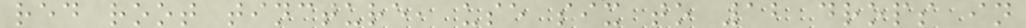red root tincture, use six to 12 drops in
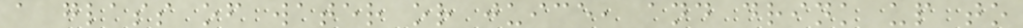a glass of water or juice, and drink up to
